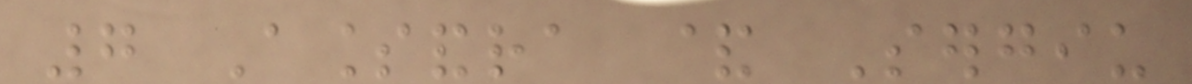7 Alessandra & Sergiu
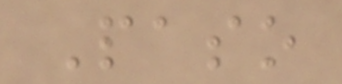Paso
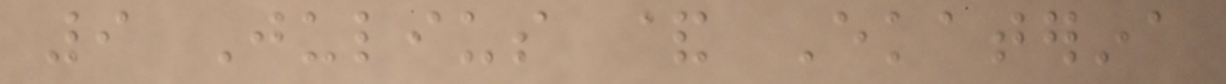9 Julius & Ekaterina
